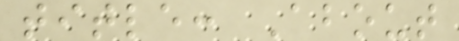title: About
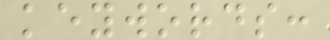keywords:
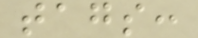tags:
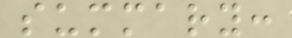summary:
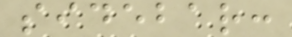sidebar:
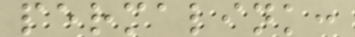permalink:
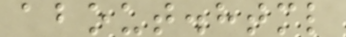about.html
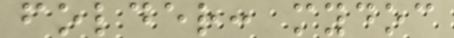folder: mydoc
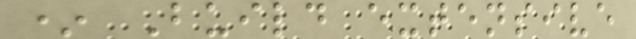* Build extensive
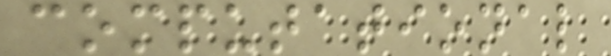computational
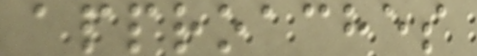approaches
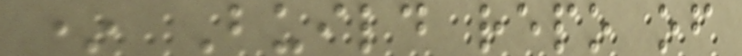* Build repo of
